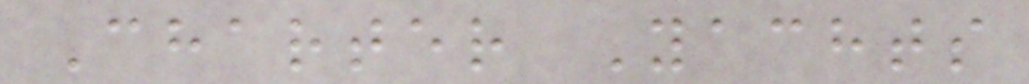Charter Yachts
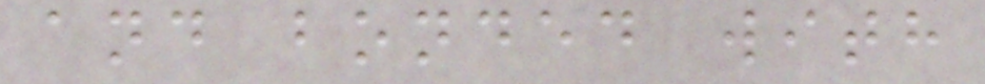and bonded with
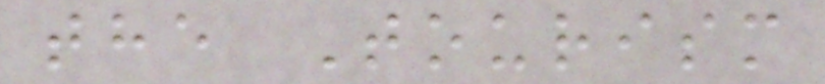the Tourism
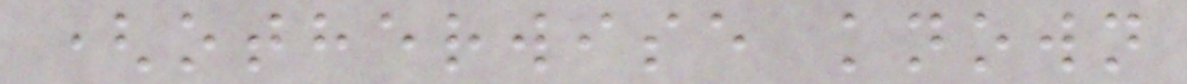(otherwise known
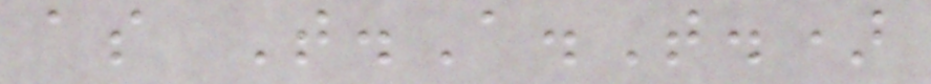as T.A.T.)
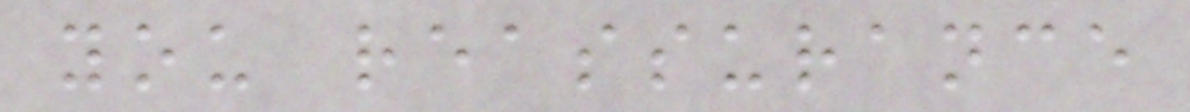you reassurance
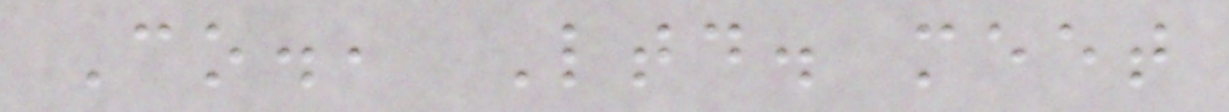Co., Ltd. meet
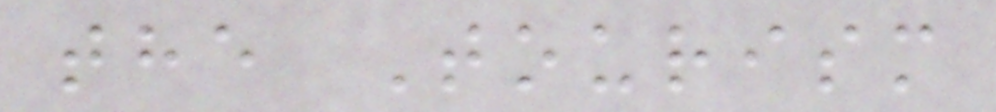the Tourism
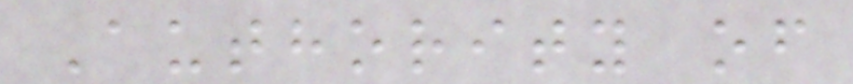Authority of
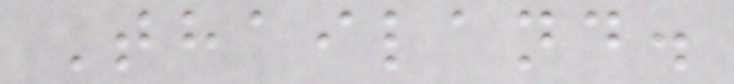Thailand.
